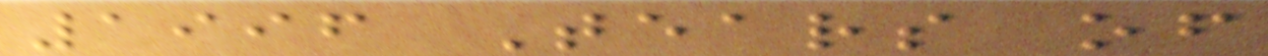1996 Tears of
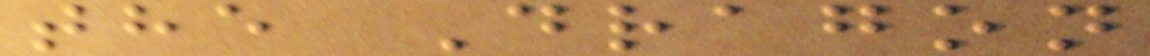the Dragon
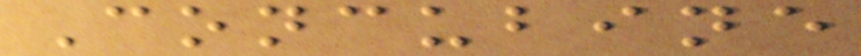Concubine
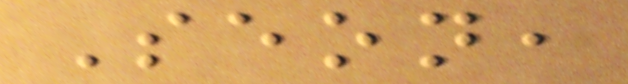Seon,
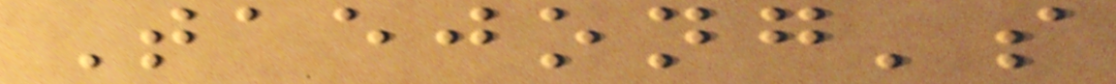Taejong's
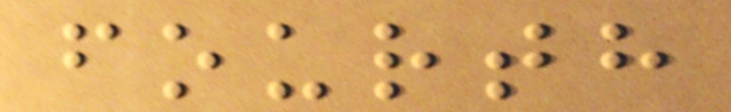fourth
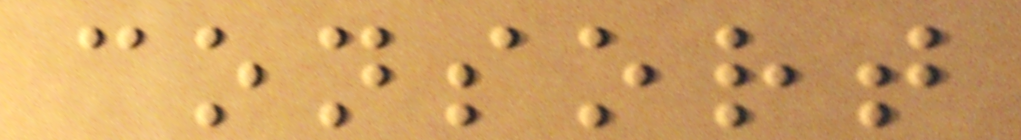consort
